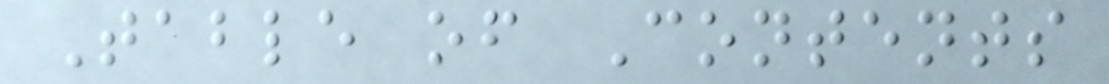Table of Contents
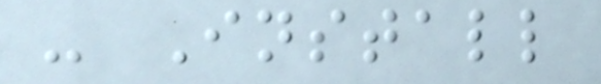- Install
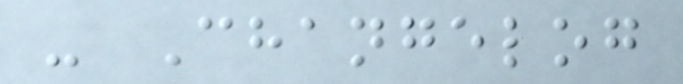- Changelog
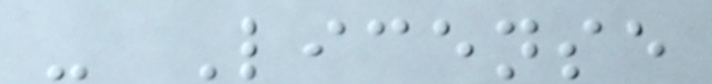- License
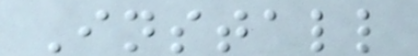Install
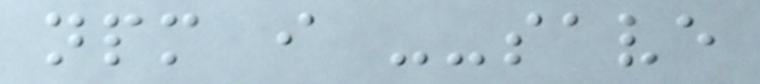npm i --save
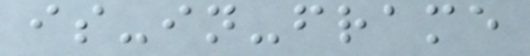is-in-frame
